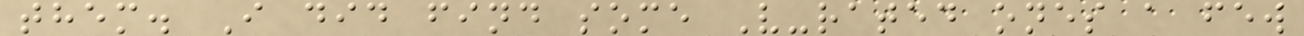them. I did find some V-rated ones a few
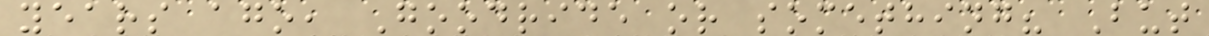years ago, Goodride or something? But
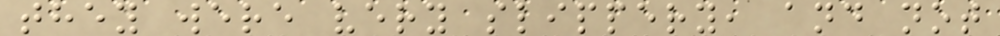they were very slippery, and not
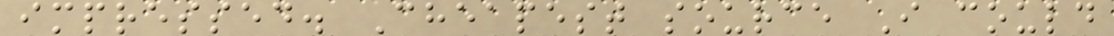impressed. Cheapest source I could
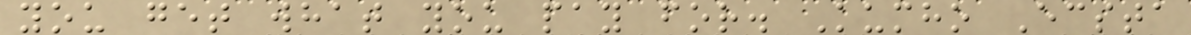you get what you pay for. Kumho Ecsta
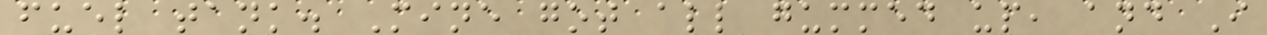fuel tank. Mine got all gummed up, and I
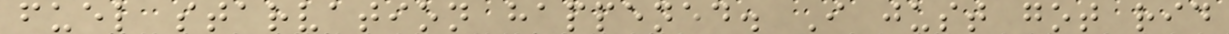fuel starvation happened. I just got rid
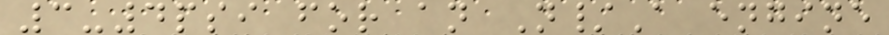3-4psi for an N/A engine
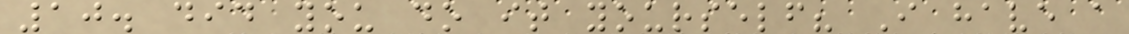10. did you do it yourself? I have a
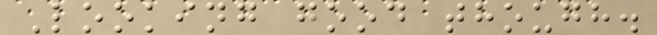Looking good though.
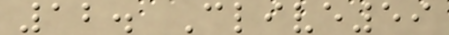12. Clive59
